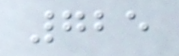725
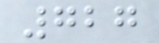727
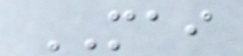MAI
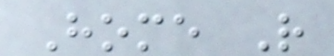Home R
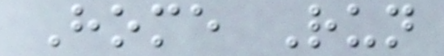Home Run
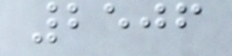2506
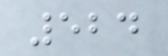524
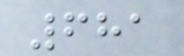681
